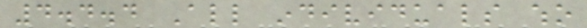4.4.4 All individuals who
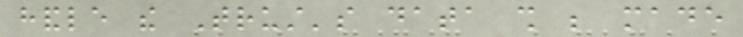handle the Trust's data shall be made
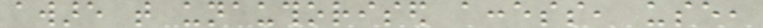aware that unauthorised access, use,
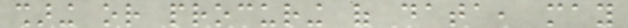sharing or procuring of data, may
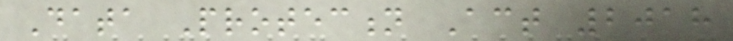Data Protection Act 2018
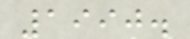1990.
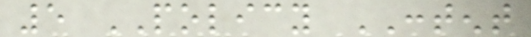5 POLICY CONTENT
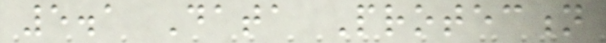5.1 Data Protection
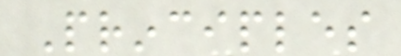Principles
